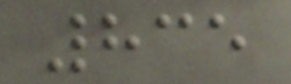835
